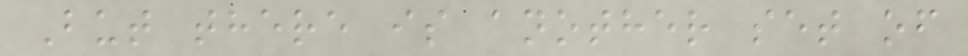But there is another set of
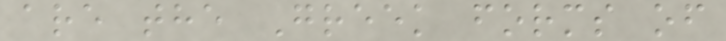are the Greek forms of
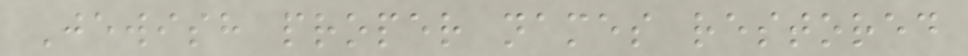Jewish proper names restored
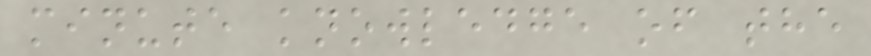minute knowledge of the
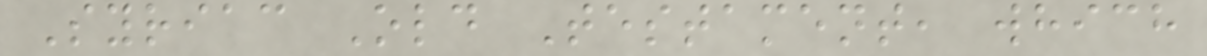Syriac Old Testament, which
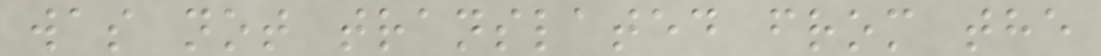was not translated from the
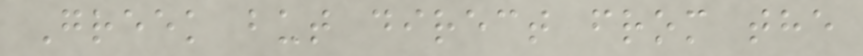Greek but direct from the
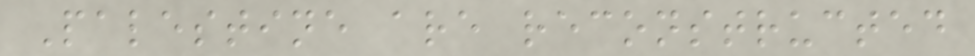Palestine are reconstructed
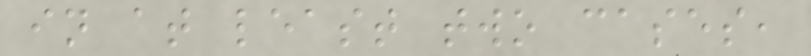in at least two cases,
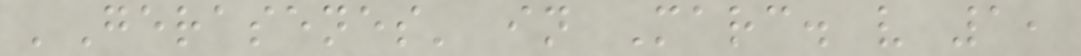'Gerasenes' in Marc. v 1,
